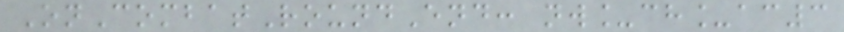OnCombatRoundEnd: nw_ch_ac3
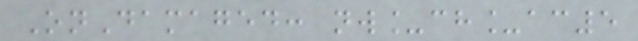OnDamaged: nw_ch_ac5
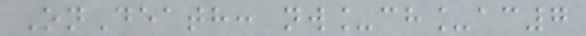OnDeath: nw_ch_ac7
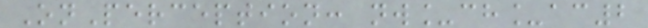OnPerception: nw_ch_ac2
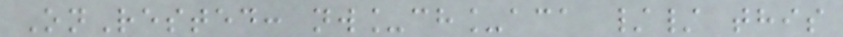OnRested: nw_ch_aca // this
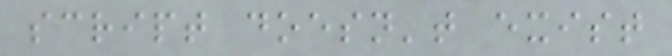script doesn't exist
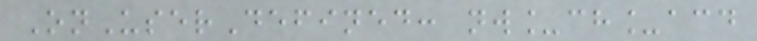OnUserDefined: nw_ch_acd
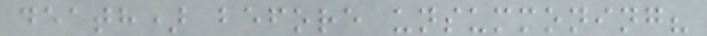death) before unsummoning?
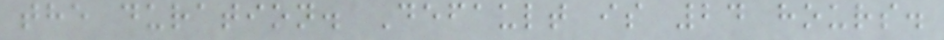the duration. Default is 24 hours.
